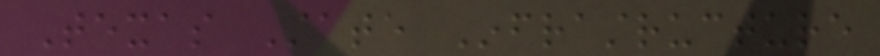Texas State Infrastructure
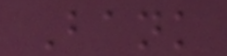Bank
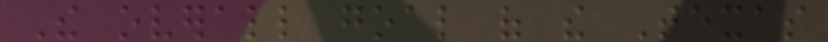The overall goal of the Texas
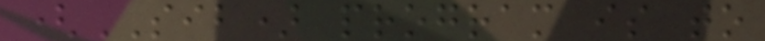(SIB) program is to
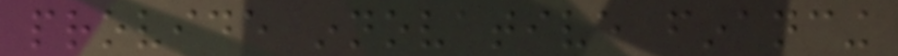provide innovative financing
